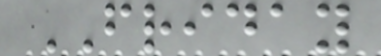FRIDAY
